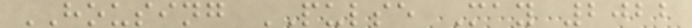HOUSING PULSE May 2022
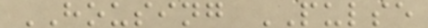HOUSING PULSE
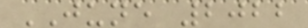JUNE 2022
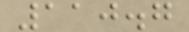110.7
